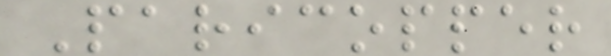Paricopper
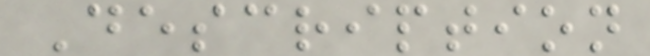Description
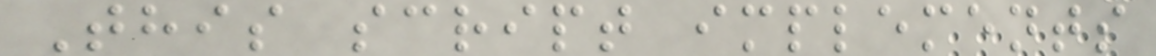This script implements
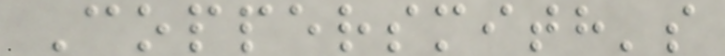Coppersmith's
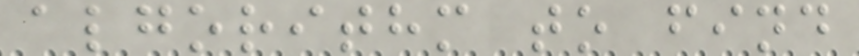algorithm to find
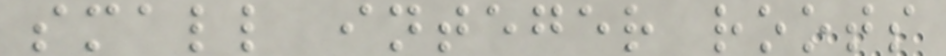small integer roots
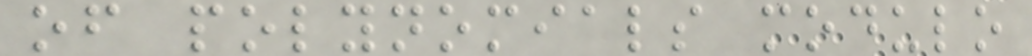of polynomials modulo
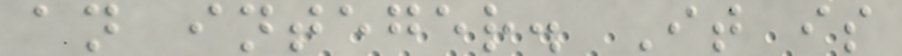an integer. It is
